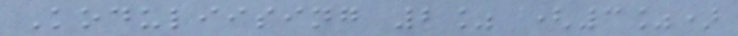Koduliising 2% (3%)
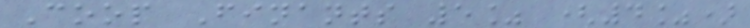Coop Finants 5% (4%)
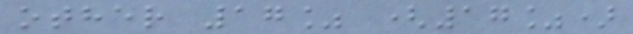other 17% (17%)
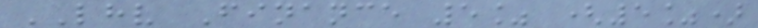LHV Finance 5% (5%)
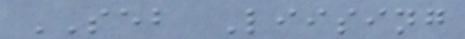SEB Liising
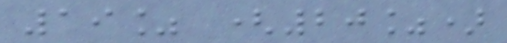19% (20%)
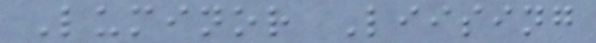Luminor Liising
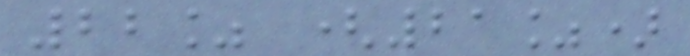22% (21%)
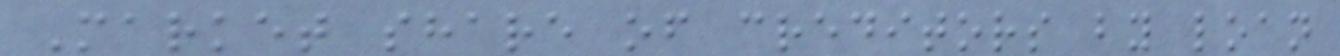Market share of creditors by loan
